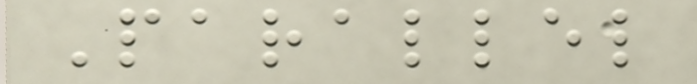Parallel
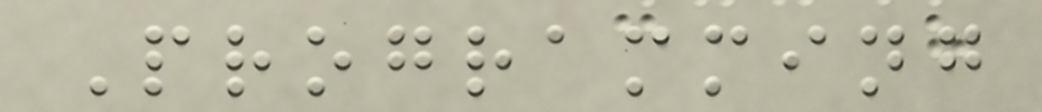Programming
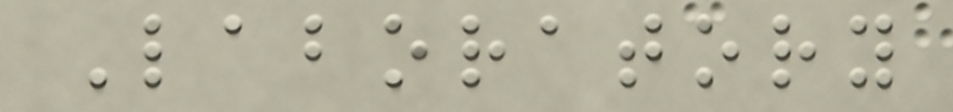Laboratory
